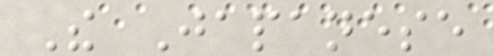The Japanese
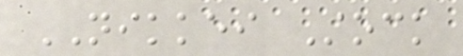NIKKEI Stock
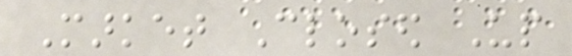Market Closed Up
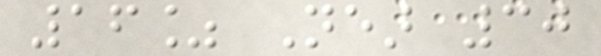16% Near 30
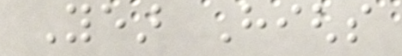Year Highs
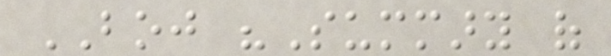BOJ "Summary of
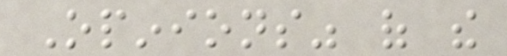Opinions" of the
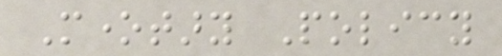Monetary Policy
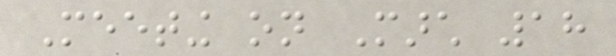Meeting on March 18
